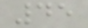45
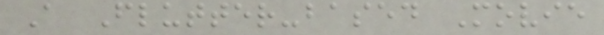A Flutter-based Movie
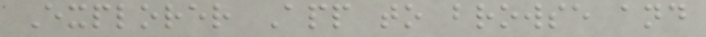Explorer App to browse and
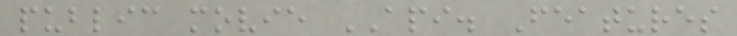public movie API. Features
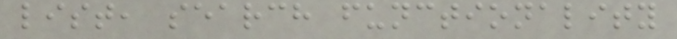list, search functionality
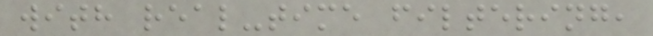with real-time filtering,
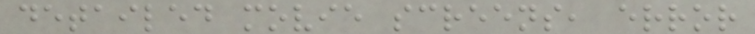detailed movie screens, error
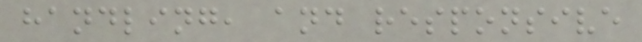handling, and responsive
